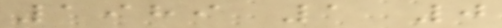1989 1 0
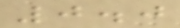0.0
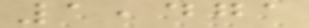1,471
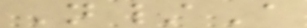N/A
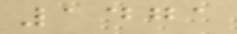1471
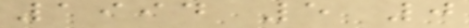1994 5 0
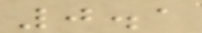0.1
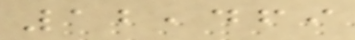12,469
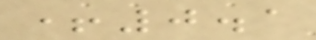+0.1
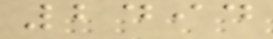2494
